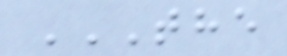THE
